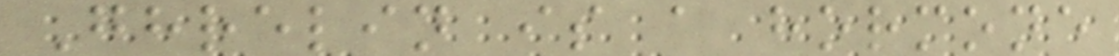Ghrelin is a hormone
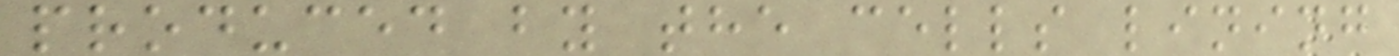produced by the cells lining
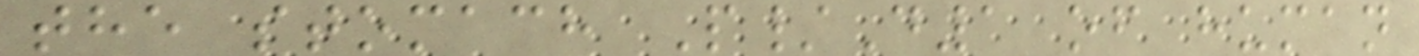the stomach P/D1 of human
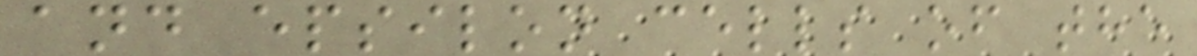and epsilon cells of the
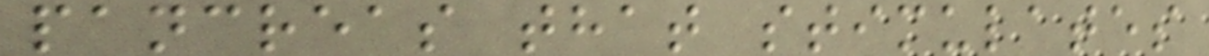pancreas that stimulates
